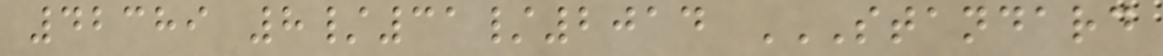42389 8/31/2014 STANDARD
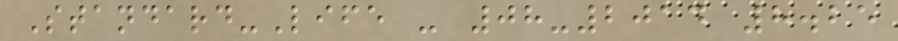Standard-Life - 08-2014 8.25
